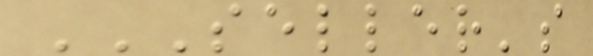SELLER'S
